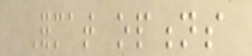Format options
